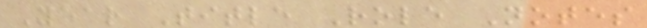Year Title Role Notes
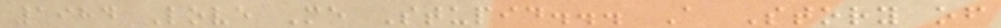1984 Love Me Stupid... A Story of
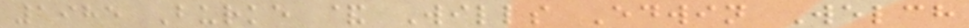1985 Burke & Wills Edwin Welch
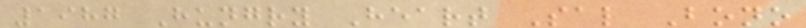1987 Hungry Heart Sal Bono
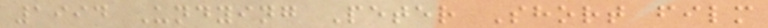1994 Undying Peter Short film
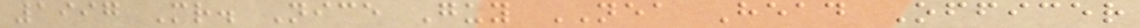1997 Mr. Nice Guy NEA Head Officer
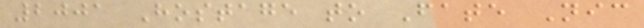2001 Hostage to Fate Nic
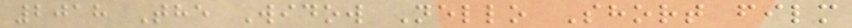2018 The Widow Nello Short film
